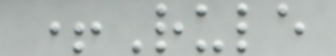+Rule
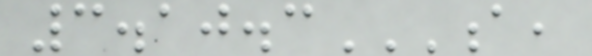3.10.3A,
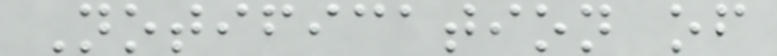Notification of
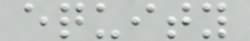equity
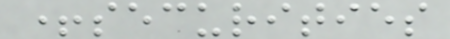+securities
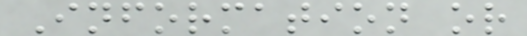Information or
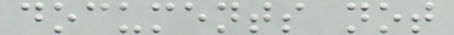documents not
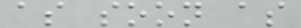as soon as
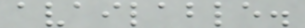available.
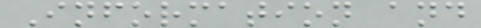Information and
